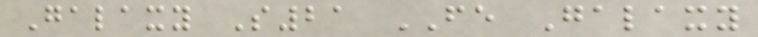Galaxy S21 FE Galaxy
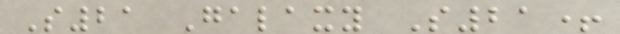S21 Galaxy S21+
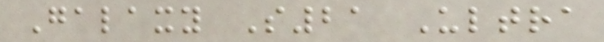Galaxy S21 Ultra
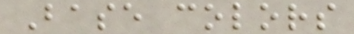Base colors
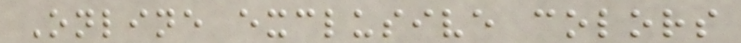Online exclusive colors
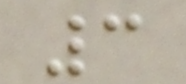3
